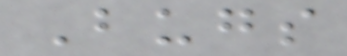Bugs
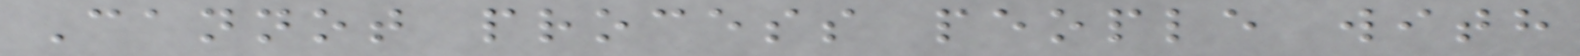Cannot process people with
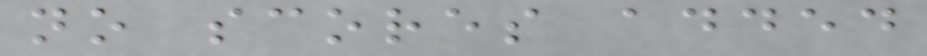no scores added
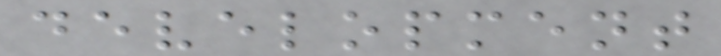development
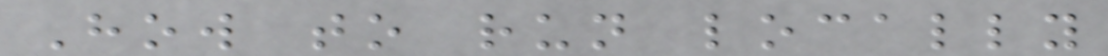How to run locally
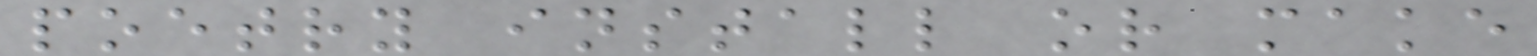poetry install or make
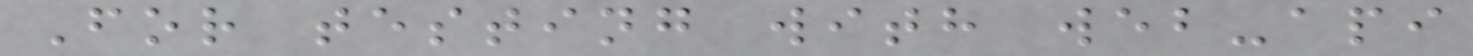For testing with web-api
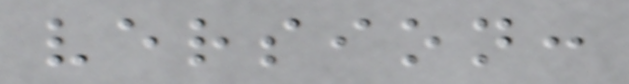version:
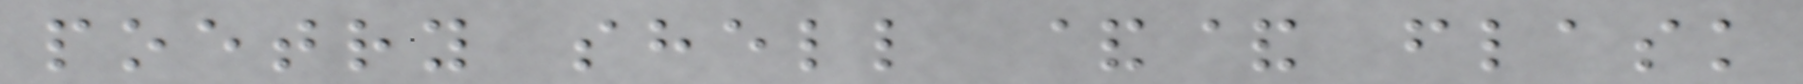poetry shell && flask
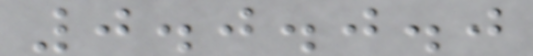0.0.0.0
